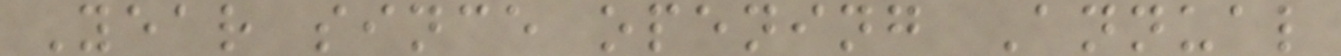Year since opening Annual
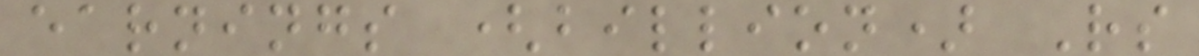earnings (billion) Rs
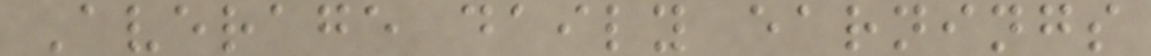Average daily earnings
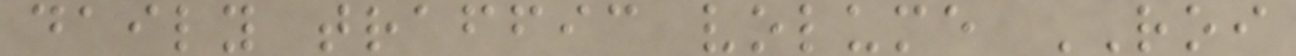daily traffic volume ROI
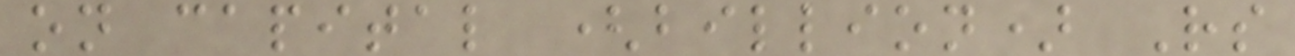on capital (billion) Rs
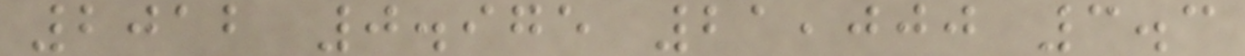2012 0.975 21,000 3.3
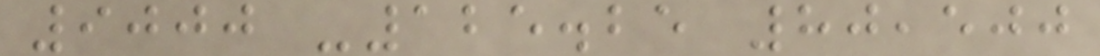9000 -125.25 80,500
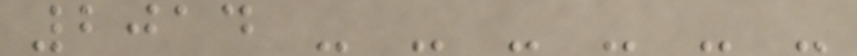2014 - - - - - -
